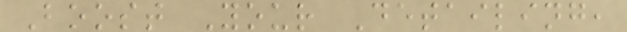Boost Your Detailing,
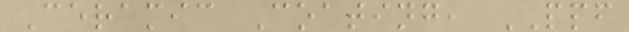Ceramic Coating, PPF
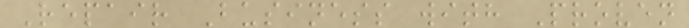Repair Business with Proven
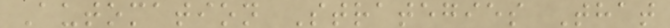Automation Strategies That
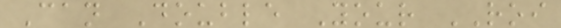Can Double Your ROI
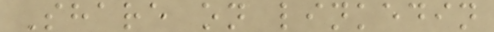Share on linkedin
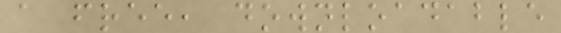a free, downloadable
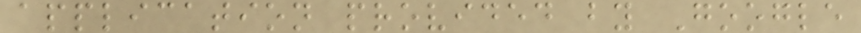application provided by Google
